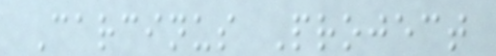Carcinus Project
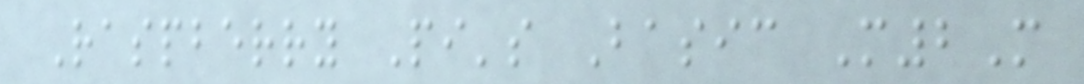Raspberry Pi's Basic M2M
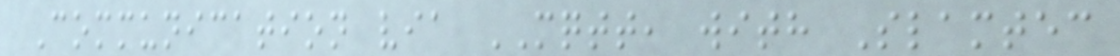Communication via MQTT, with Slamtec
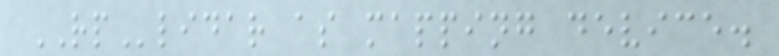RPlidar as mapping device.
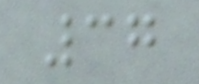37
